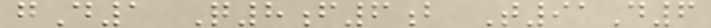gD1 Q8f6b T91D6
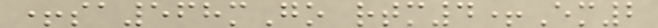+sa568mGo rtm4+Em2
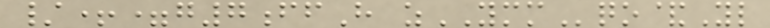/+=g7ffH zYMMqo&Yl
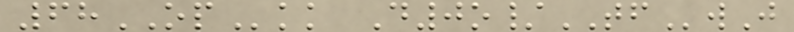68OPkk D0o/TFwJ
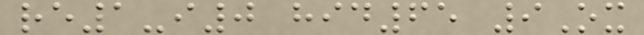re1-i0 hid65 9Ox
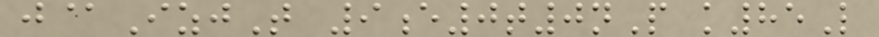j@IzjT 9e0t0nP k85L
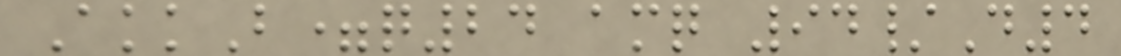AkkB=q24 amq 94/D4
